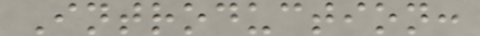Introduction:
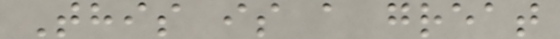This is a great
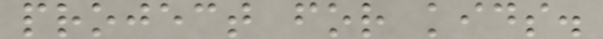project for kids.
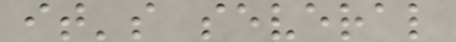it's several
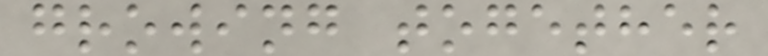growing together
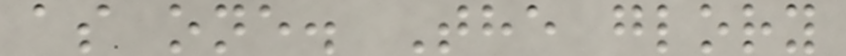as one. The glory
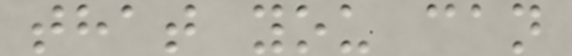that you can
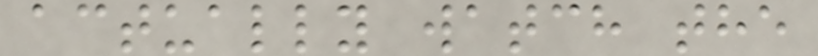actually watch the
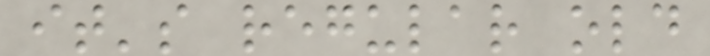it's regular old
